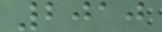2010
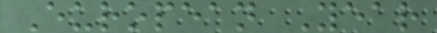European Year
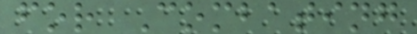for Combating
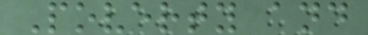Poverty and
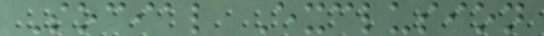Social Exclusion
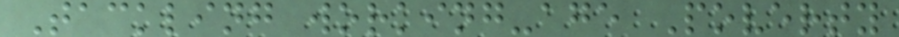Tackling working-age Poverty
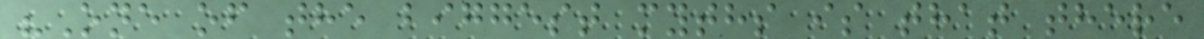"One of the biggest myths is that there
